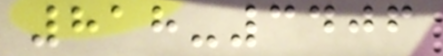818-3406
